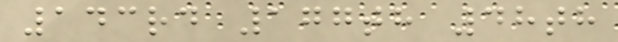143rd 177th 48th
